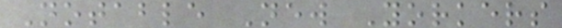Notable New Yorkers
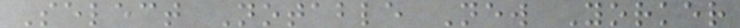Select Notable New Yorker
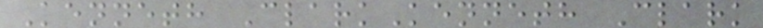Kenneth ClarkKenneth Clark
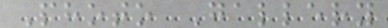Photo Gallery
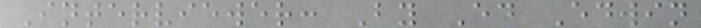Interviewer: By Ed Edwin
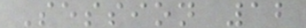Session 12
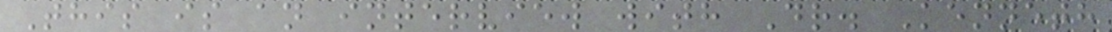This is an interview with Dr. Kenneth
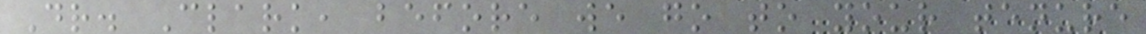Dr. Clark, before we go to your tenure
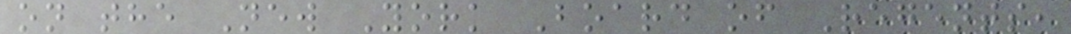on the New York Board of Regents,
